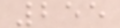255
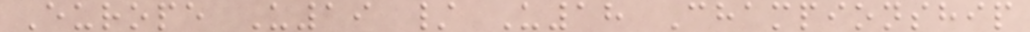Europe U19 / U18 Championship
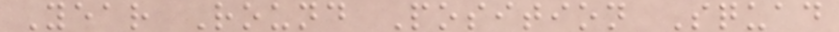Year Round Position Squad
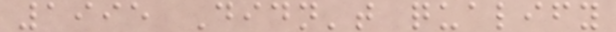1995 Didn't qualify
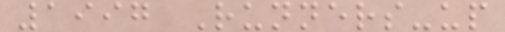1997 Runners-up
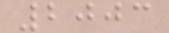2003
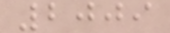2009
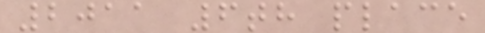2011 6th place
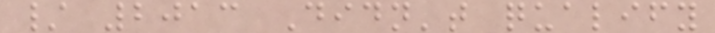/ 2013 Didn't qualify
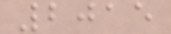2015
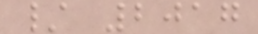/ 2017
